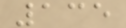135
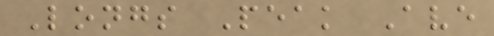Longs Peak Ave
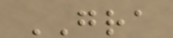GRA
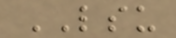LSU
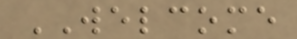WELCOME
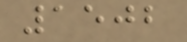1502
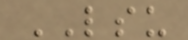LSU
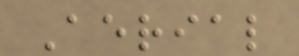Aerial
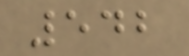542
